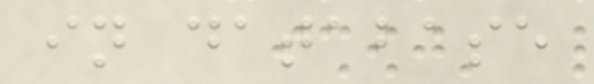in database
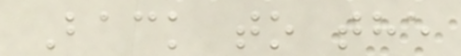Back to the
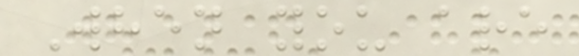When you are
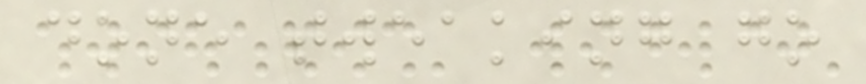done tweaking go
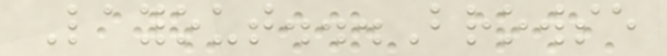Layout...Browse
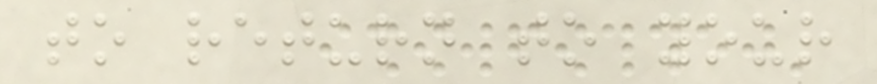to return to your
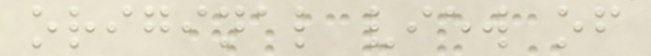original view of
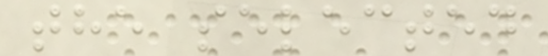the selected
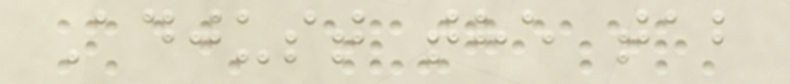Adjust the tab
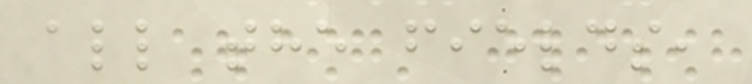all the fields,
